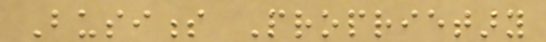Business Proprietary
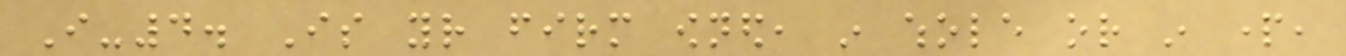I-4. Is your firm owned, in whole or in part,
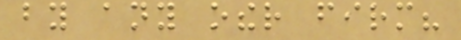by any other firm?
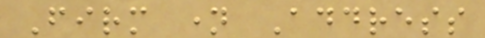Firm name Address
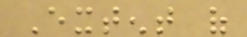Extent of
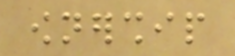ownership
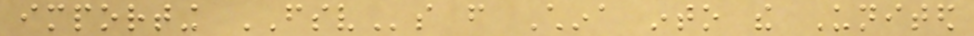importing FSVs from China into the United
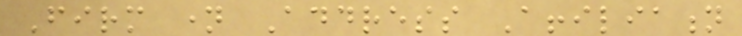Firm name Address Affiliation
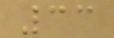33
